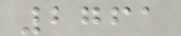2761
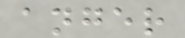anger
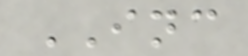INC
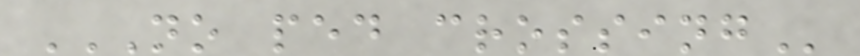NO PED CROSSING
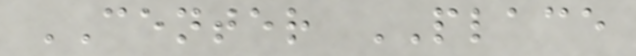CENTER PLACE
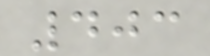403
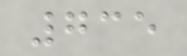735
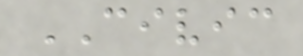CIVIC
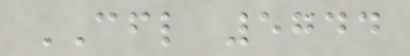CFL 5744
